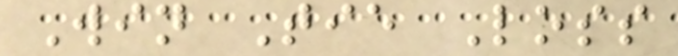Win Tie Loss
